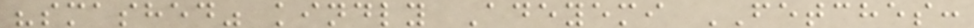"smashed" kindly Adeyemi FETCHES:
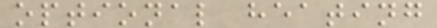optional heating
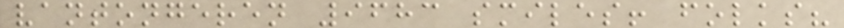vantongeren 9683 smiles! folks?
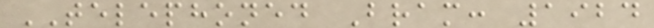TELEPHONED Bram: 1924
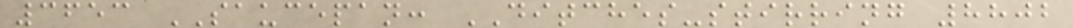3653 SAUCEPAN: DITCHES-stirring 8802
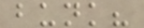bunk?
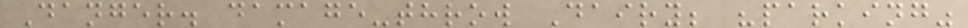Danger. damage-throw Dairy; "parking"
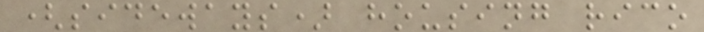(sideways) housing rico
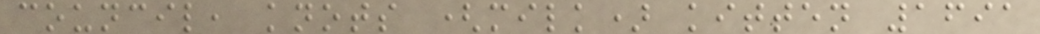council, knots (milk) kitten 1691
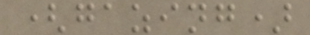(gazing)
